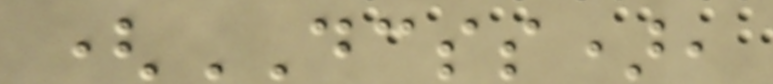(DCSS),
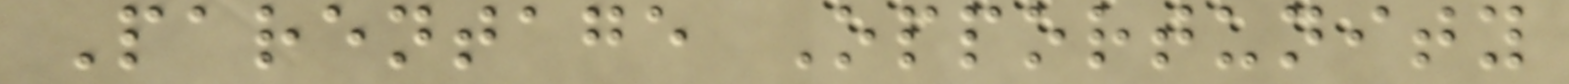Parentage Opportunity
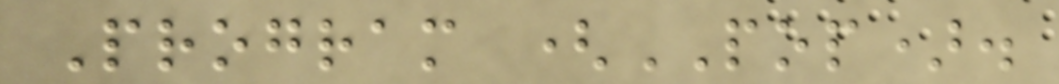Program (POP).
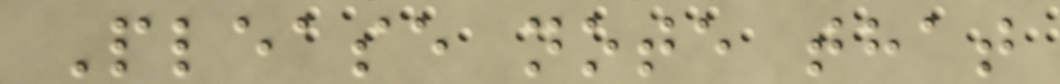Please note that
